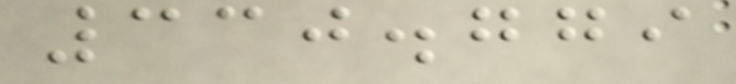330.779
